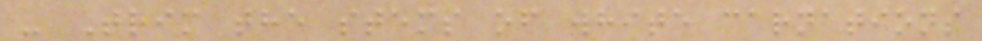- Trim the stems of white carnations
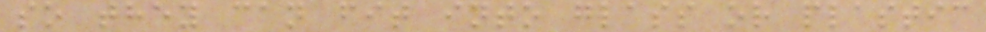so they can fit into glass or plastic
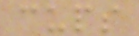cups
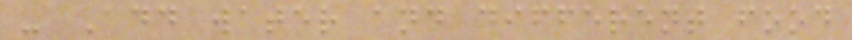- Add water and different food
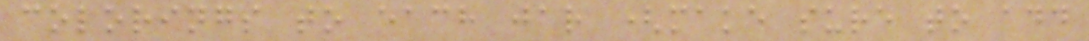colorings to each jar (make sure to add
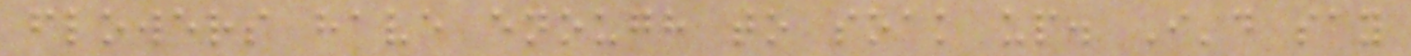flowers have enough to soak up. I'd say
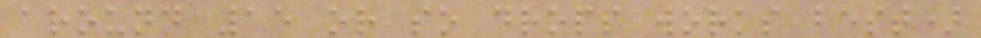around 15 or so drops works best)
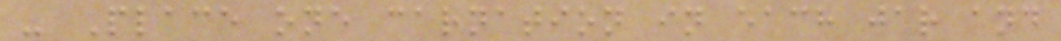- Place one carnation in each jar and
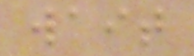wait
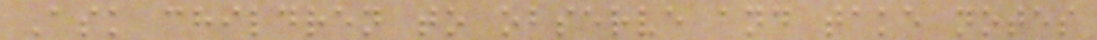Ask children to observe and take notes
